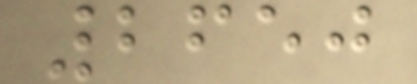2650
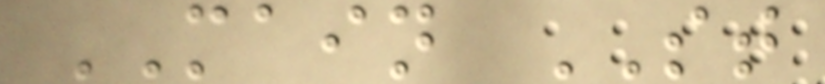MAIN ST
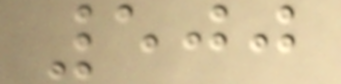500
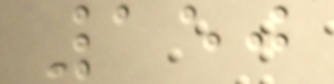150
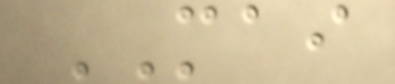MAI
